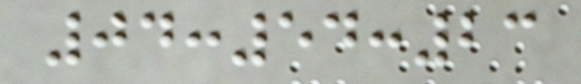04:54:23
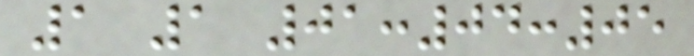1 1 01:04:05
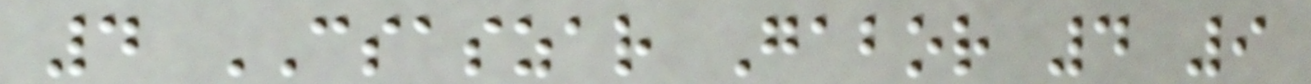4 CSASZAR Gabor 4 9
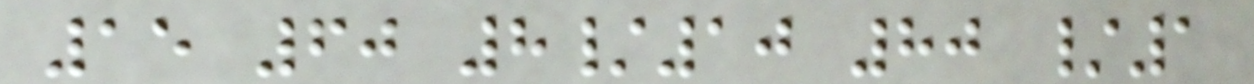15 60 8/10 80 /1
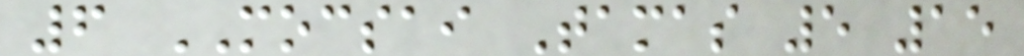6 MOCSAI Tamas 5 15
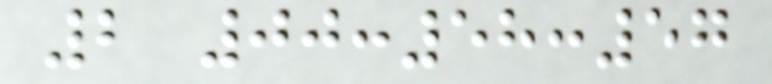2 00:58:57
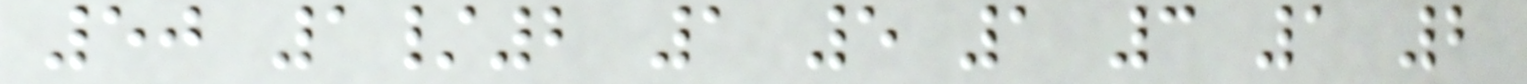50 1/2 1 5 1 3 1 2
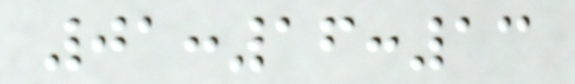01:16:13
